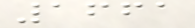1661
